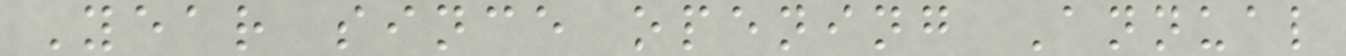Year since opening Annual
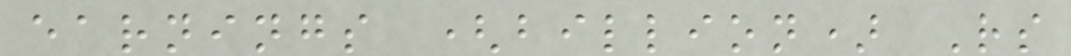earnings (billion) Rs
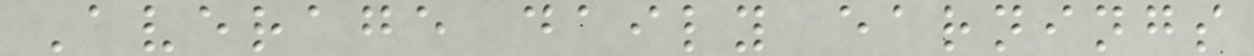Average daily earnings
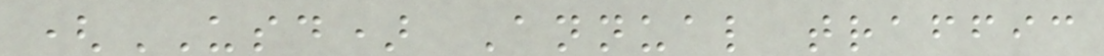(USD) Annual traffic
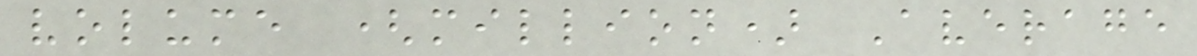volume (million) Average
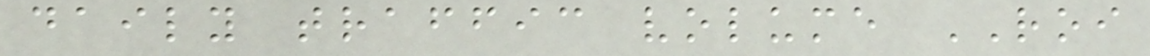daily traffic volume ROI
